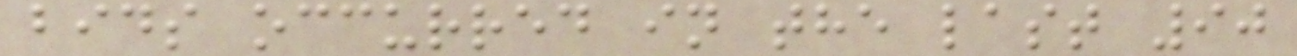bids occurred in the last 90
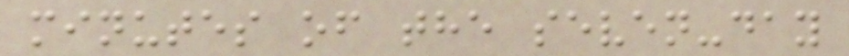minutes of the seven-day
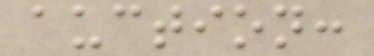auction:
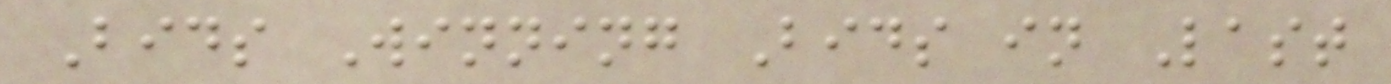Bids Winning Bids in Last
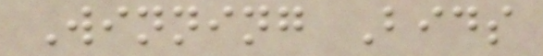Winning Bids
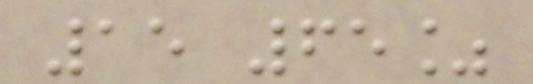15 65%
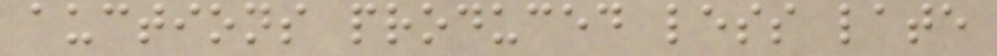auctions produced less late
